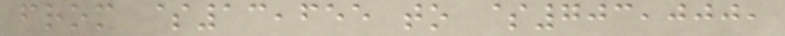from $13,655 to $703,000,
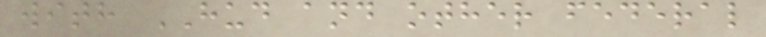with HUD and other federal
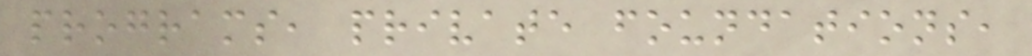programs, private foundations,
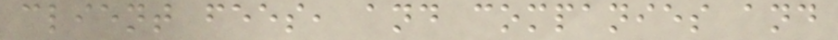client fees, and companies and
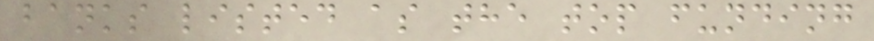banks listed as the top funding
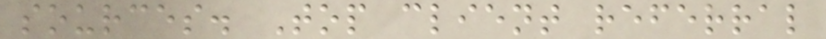sources. Top client referral
